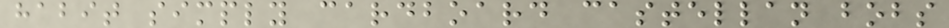habit simply cardboard castellan bobs
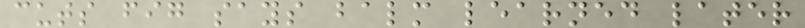cuts fig says balm learned later
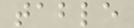table
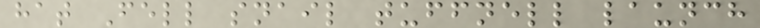hat Fell snail tuffnell launch
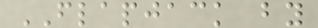FLAPJACK by
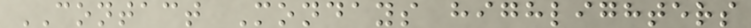CONTACT Mondays highlighters
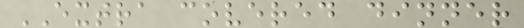EXTRA covered dinner
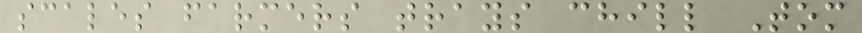scales farmers trays chill Tom
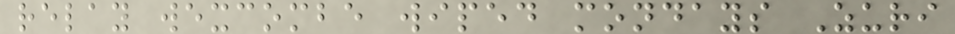relay wexcombe wiped mondays Zuri
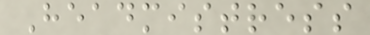Headmistress
